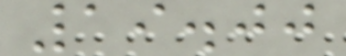19.00
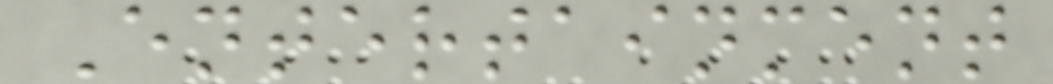Entertainment
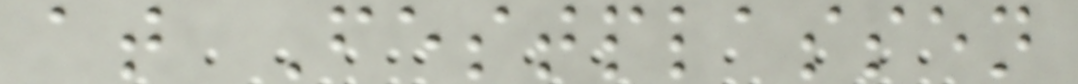at Festplassen
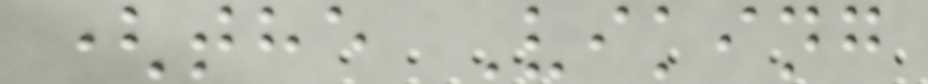(the Viking
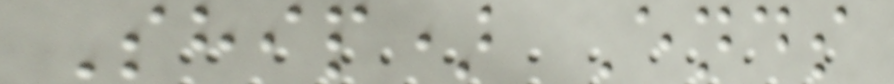Ship) Ends
